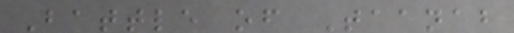Battle of Taanab
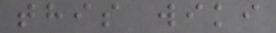this wiki
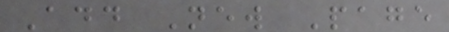Add New Page
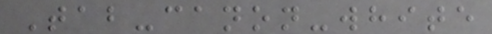Tab-canon-white
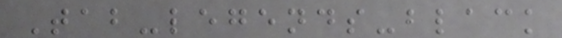Tab-legends-black
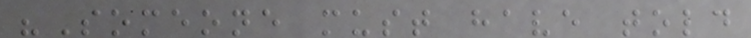"Someone must have told
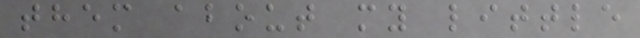them about my little
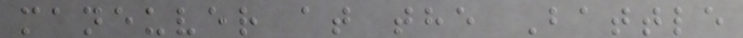maneuver at the Battle
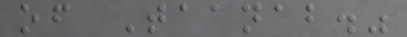of Taanab."
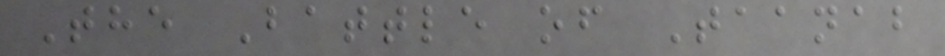The Battle of Taanab
